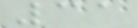31
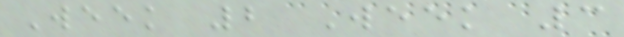Week 2 Week 3
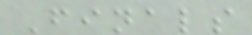Finals
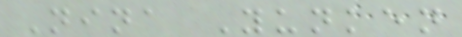Nina Yunken
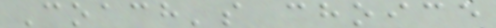Coach's choice
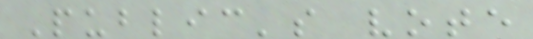Public's vote
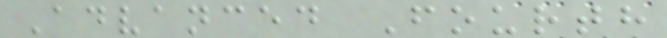Advanced Fourth
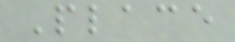Place
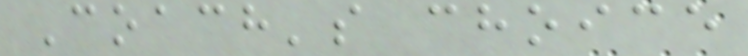Coach's choice
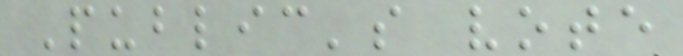Public's vote
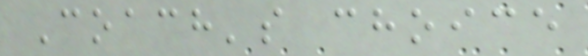Coach's choice
